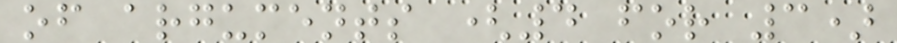of arguments (4 for 3)
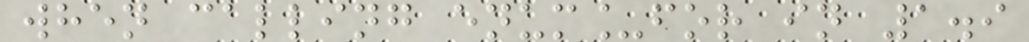when calling enum_for in 1.9
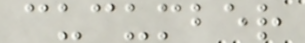cucumber
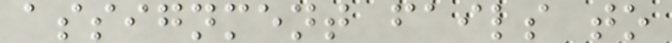assignment fails to
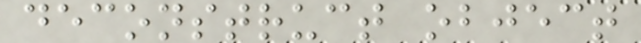deconstruct object
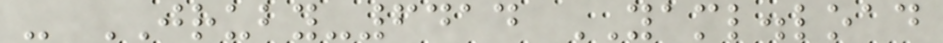- JRUBY-6414 YAML.load
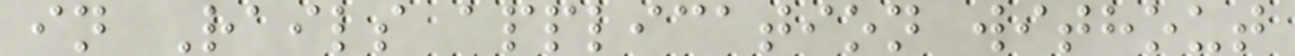in Rails application without
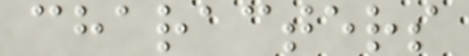characters
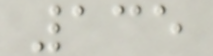135
